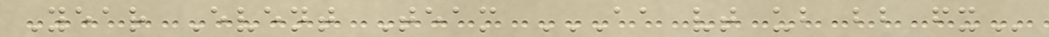Year Event Team AA VT UB BB FX
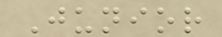Junior
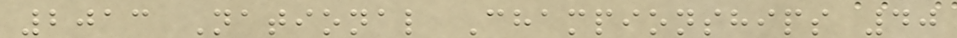2013 National Championships 40
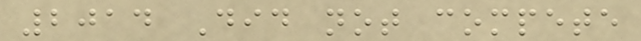2014 Did not compete
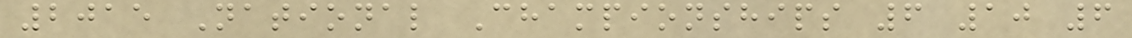2015 National Championships 6 10 6
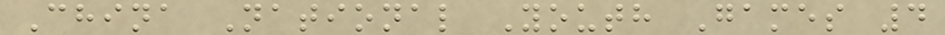China National Youth Games 4
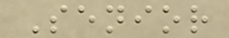Senior
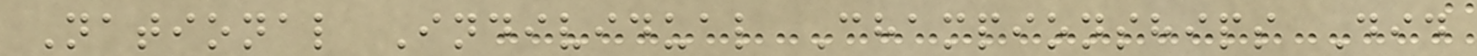National Individual Championships Did
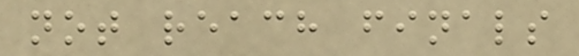not reach finals
